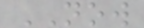NOW
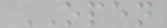OPEN
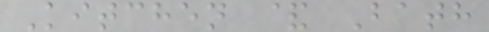Kitchen & Bath
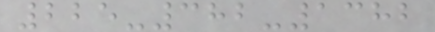225-382-1382
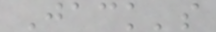Jack's
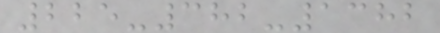225-382-1382
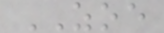ZOE
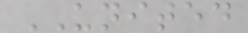UNITED
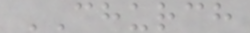CHURCH
